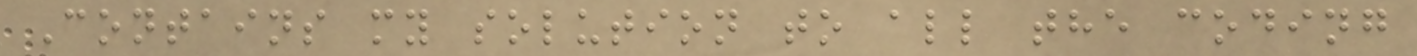Contains my solution to all the coding
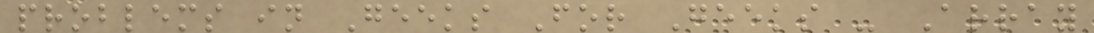problems in Geeks For Geeks - Array
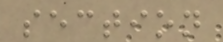section
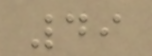49
